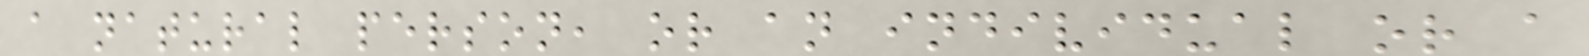a natural person, or an individual or a
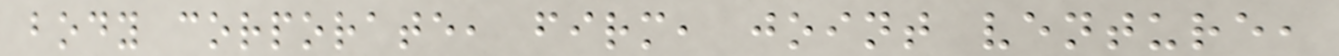body corporate, firm, joint venture,
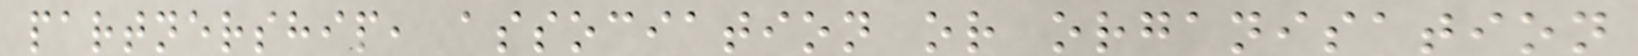partnership, association or organisation
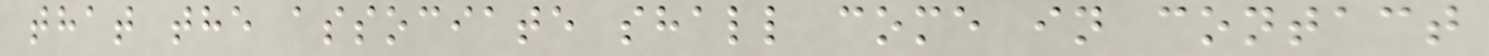that the associate shall come in contact
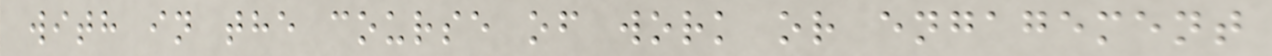with in the course of work or engagement
